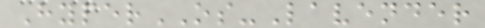HyperOS-Lavender
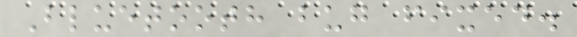Bluetooth bug fixed.
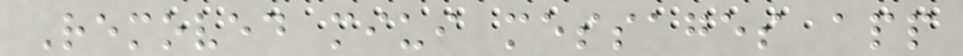Removed miui messages app
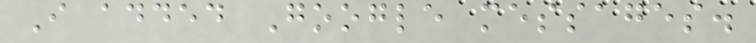I added Google messages.
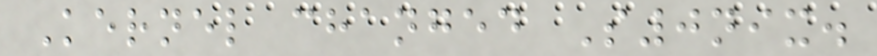Kernel changed S0nix.
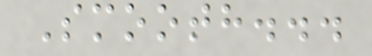Smooth...
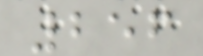256
